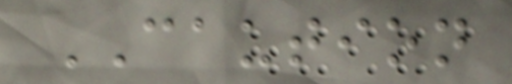CAUTION
